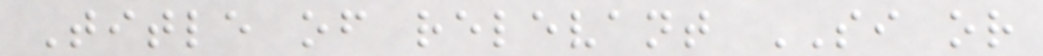Title of relevant SI or
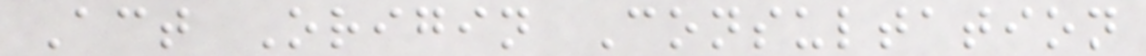Act Origin Consultation
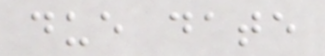due date
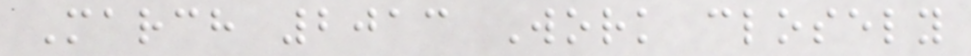March 2013 Work closely
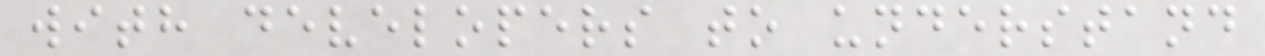with developers to understand
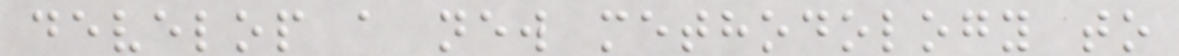develop a new methodology to
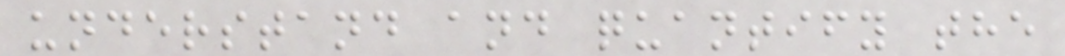understand and quantify the
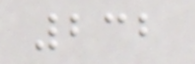232
